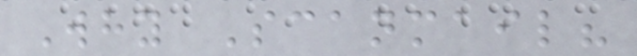Why Scanmail?
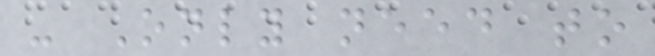- Only need to
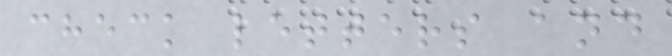check letters and
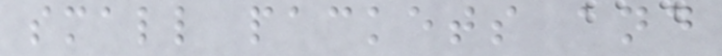small packets and
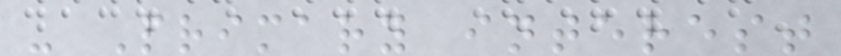- Primary interest
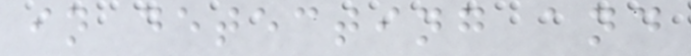in detecting and
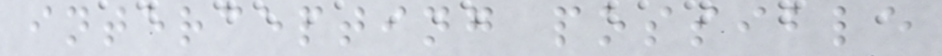intercepting possible
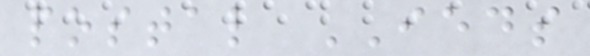postal IEDS
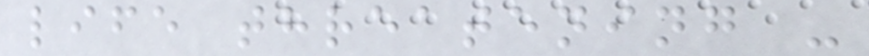life threatening -
